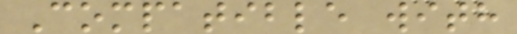Compatible with
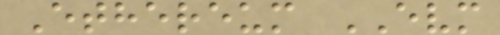Ethereum EVM
